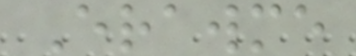Erawme
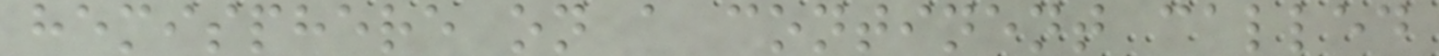hemisphere on a continent called
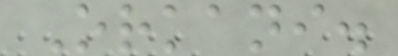Orkani.
